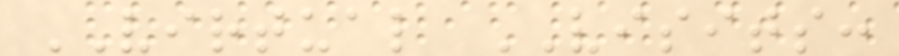VIRTUAL VISITS:
